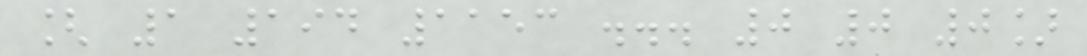[ 1 194 1153 ... 0 0 0]
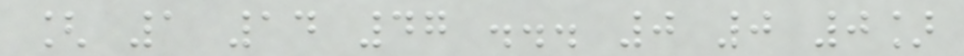[ 1 14 47 ... 0 0 0]
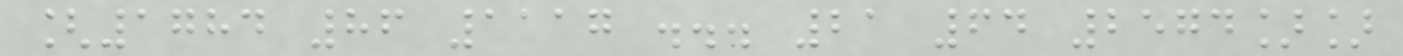[1784 86 1117 ... 21 64 2574]]
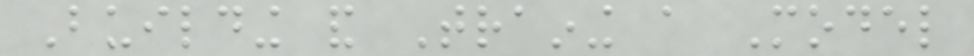Building and Training a Model
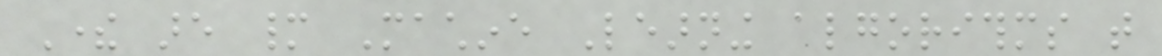There are many Machine Learning algorithms that
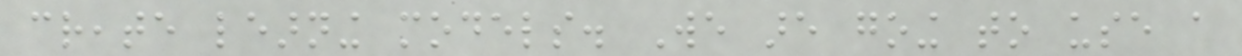create learning models. We are going to use a
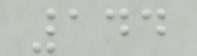144
